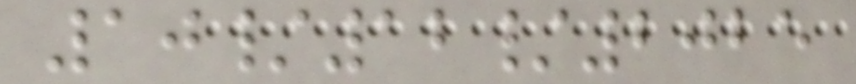10/12/2025
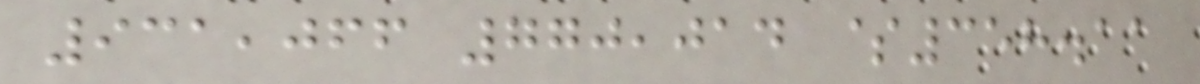931,066 770,014 $358.11
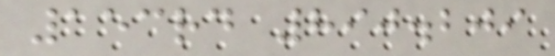153rd 890.209
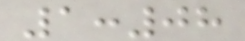1:08
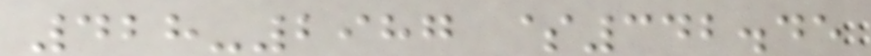428-2987 $342.45
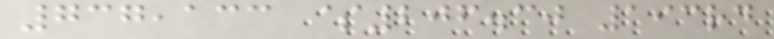737,133 $206.30 193rd
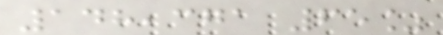148,371 65%
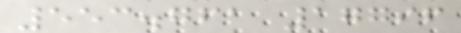553.761 17796
